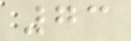73
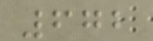672
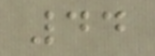44
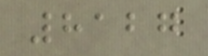8127
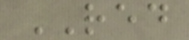RED
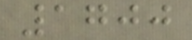1700
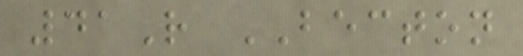41R BECTON
